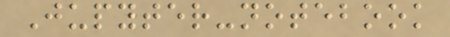Jupyter-notebook
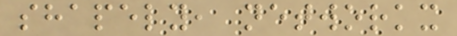shapely, networkx
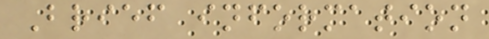Brief information
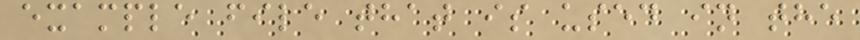example file that is used in the
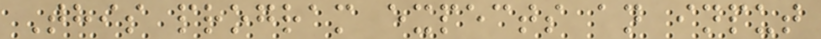This program expects an input
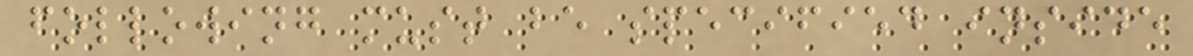following must be specified inside
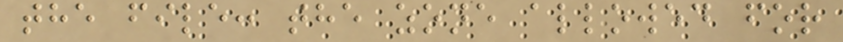the file: the zone allowed for
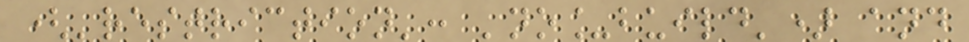('restriction': 'no_build') and
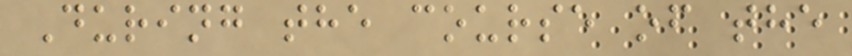During the course of the
